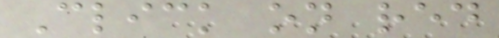Click on red
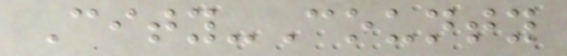City-County
